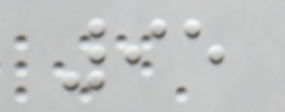95
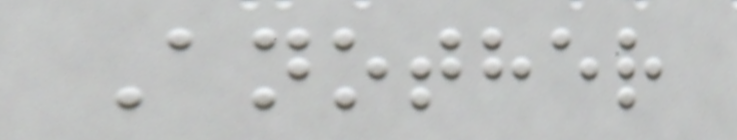Another
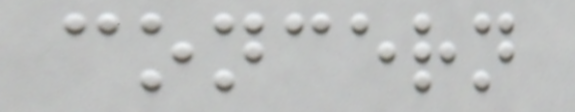concern
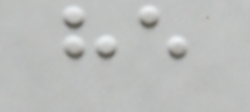he
